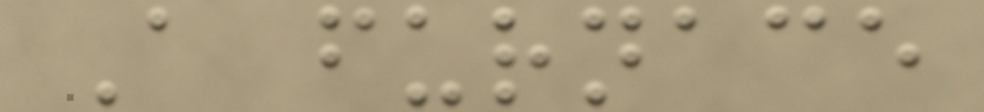A furnace
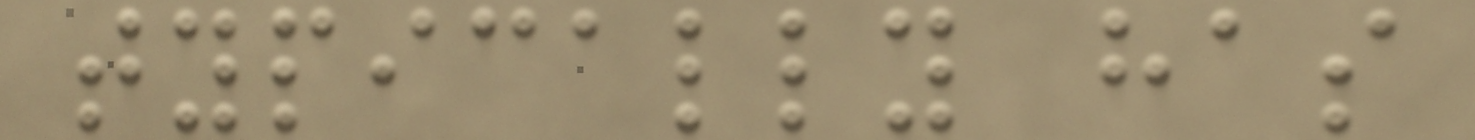typically has
